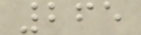265
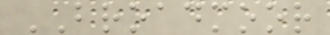BROADMOOR
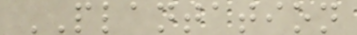PLANTATION
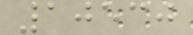10530
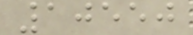10550
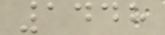1448
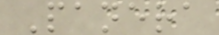Panera
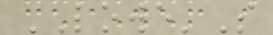LOWE'S
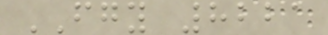FGY 8221
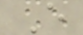E
